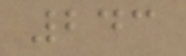243
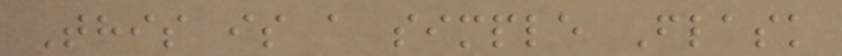This is a simple Flask
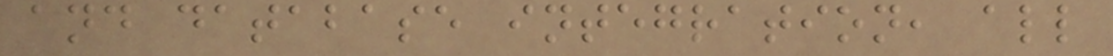and database integration, all
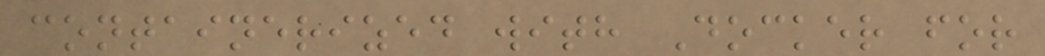containerized with Docker for
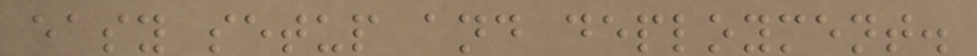easy setup and deployment.
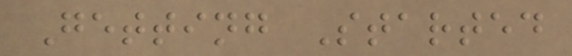Getting Started
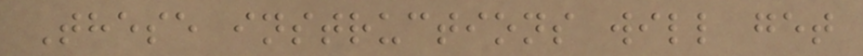These instructions will get
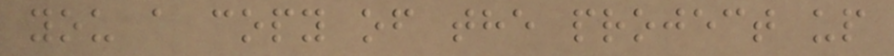you a copy of the project up
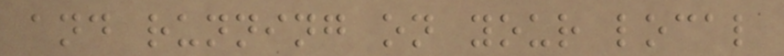and running on your local
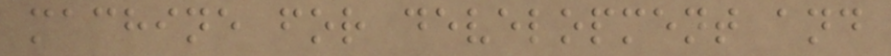machine for development and
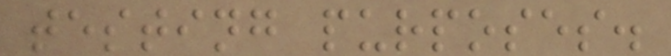testing purposes.
